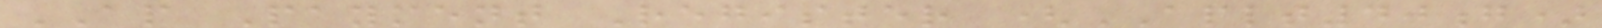AP Payment Register (APLT40g)
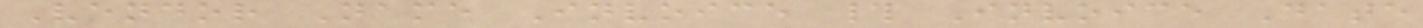Vendor Name Invoice # Invoice Date
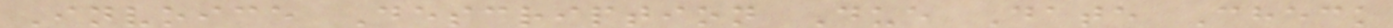Invoice Description Due Date Check
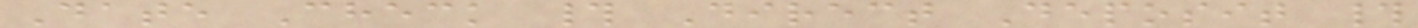Date Check # Direct Deposit #
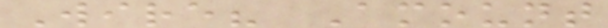Wire? Amount
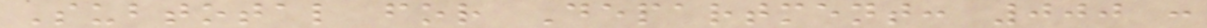Subtotal for Department: 000 :
